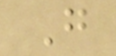G
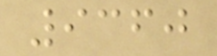9360
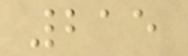215
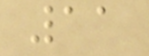11
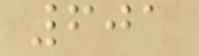601
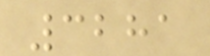3281
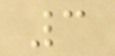3
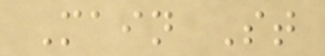Main St
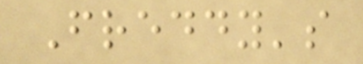Freddy's
